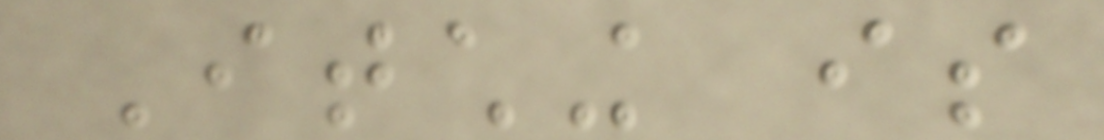Itching is
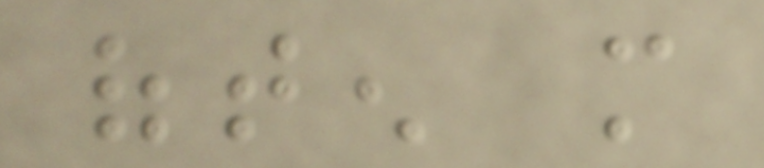often more
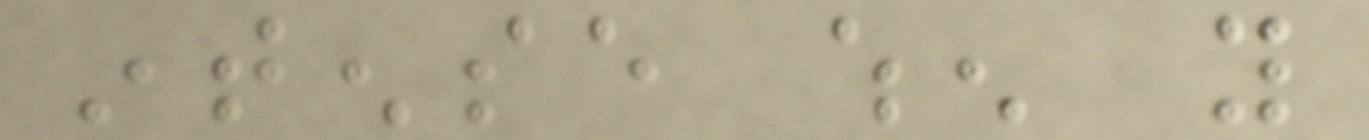intense when you
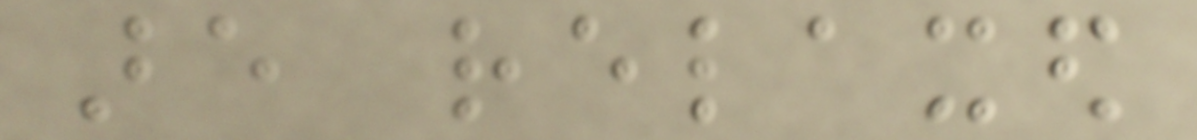are relaxed
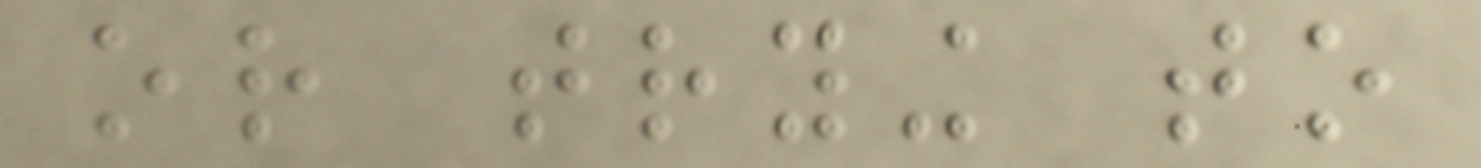or trying to
